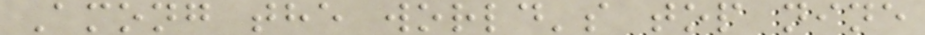Among the world's top nine
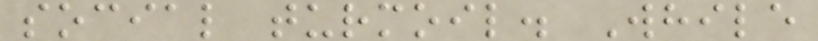social turmoil. While
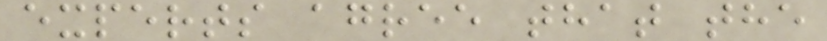experts agree that the
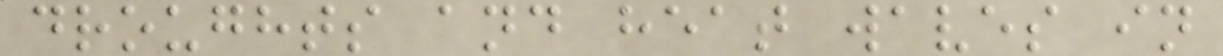droughts and heat waves in
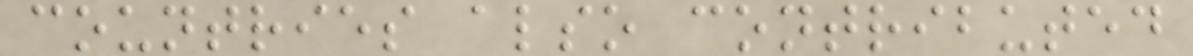countries also contributed
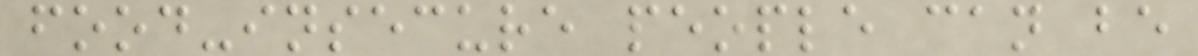food-insecure people can be
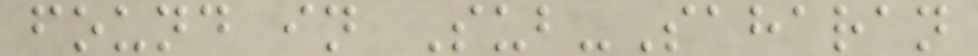found in Sub-Saharan
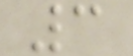3
